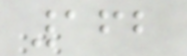162
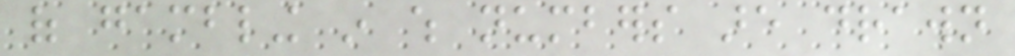of gambling in which numbers are drawn
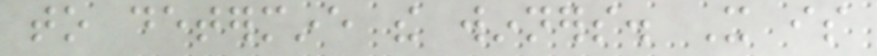to determine the winners. It is
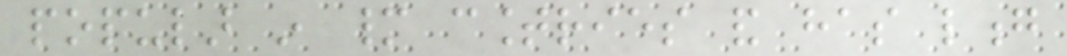popular in many countries and has long
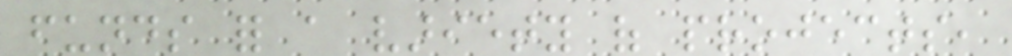funds for a variety of projects,
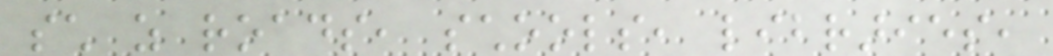such as roads, schools, libraries,
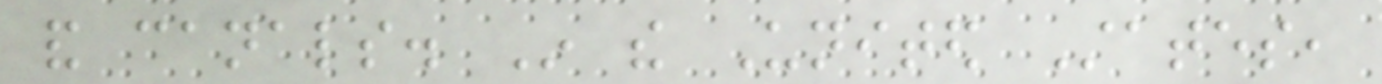and canals. In the United States,
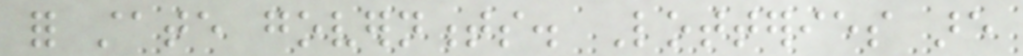for state governments. Lotteries are
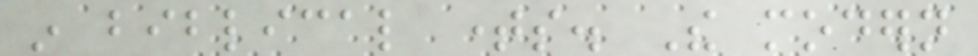in biblical times. The modern
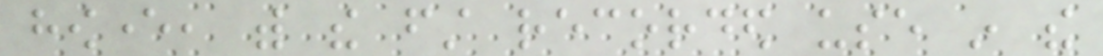however, with the first recorded use in the
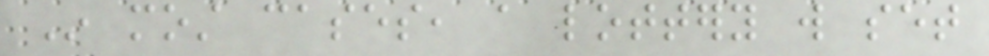In most cases, a lottery will set
